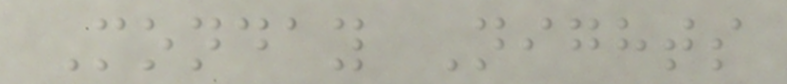Monday Nights
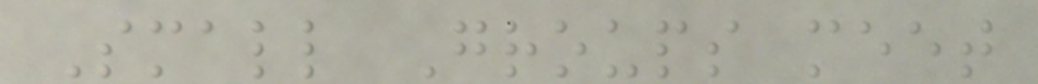Small Groups meet
